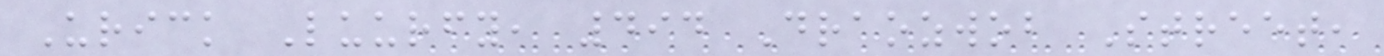Urick Luurfy, 494 Draozwob Street,
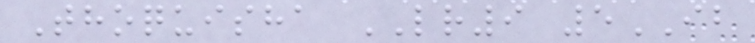Thoquisha LR9 5IB
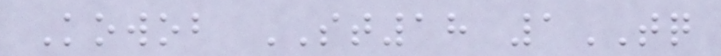Kowob ST18 1TQ
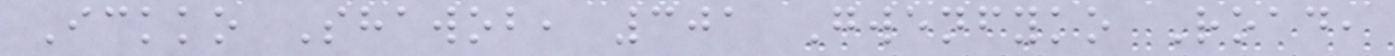Ickko Shawob, 301 Gwenfyko Road,
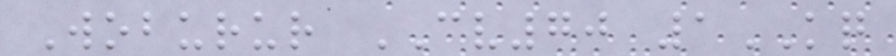Woburur CV70 1KQ
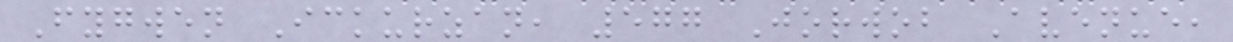Fygwen Ickurzan, 577 Jorwob Avenue,
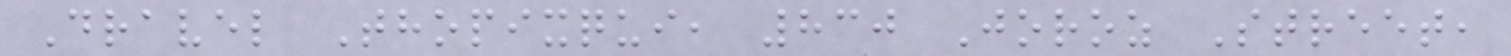Dravel Thopixqui, 830 Joroz Street,
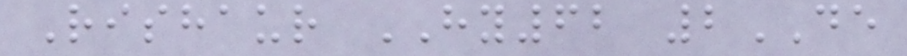Rishaur HY62 2DE
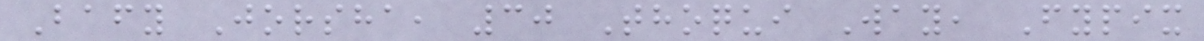Bafy Jorsha, 30 Thoqui Way, Fypix
